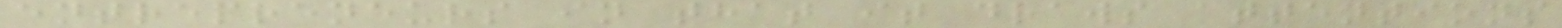entrepreneurs in that it draws attentions
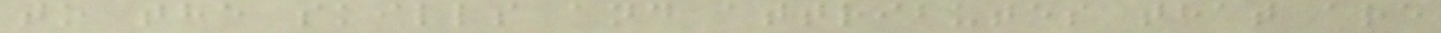to the skills and attributes that are
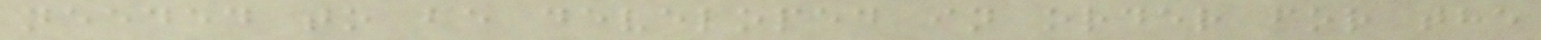needed to be developed in order for the
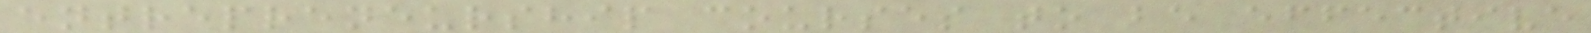entrepreneurship courses to be effective
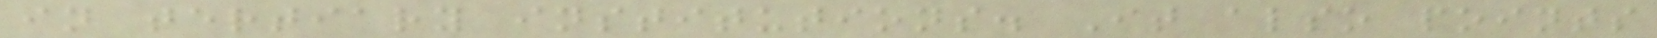in tertiary institutions. It also points
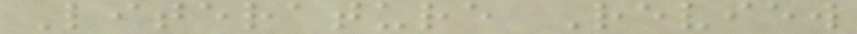Literature Review
